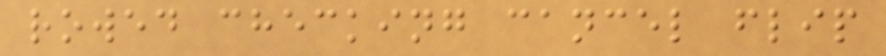rowed checking cancel flip
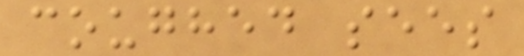coughed sees
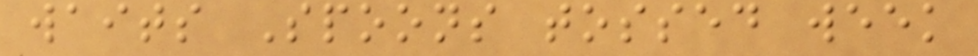waits Spoons tossed week
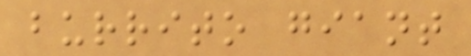burrito giant
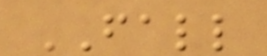FALL
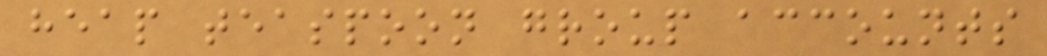heap teaspoon group accounts
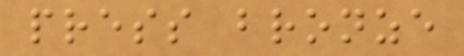press bronze
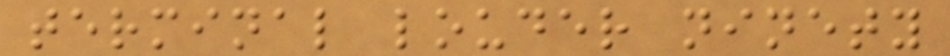terminal louder ninety
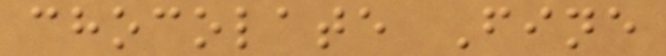chocolate Fine
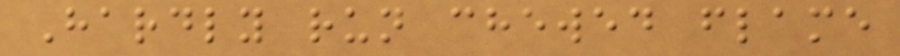Hardly run chewed flame
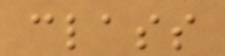class
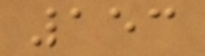153
